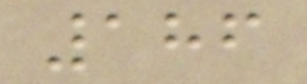186
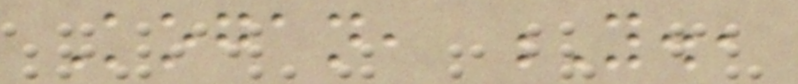Kogan, Y.,
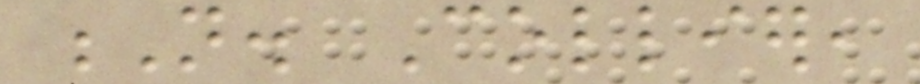N. Collier,
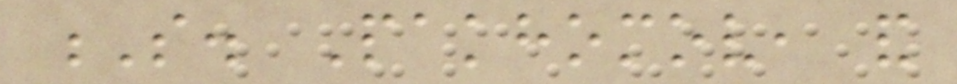S. Pakhomov, and
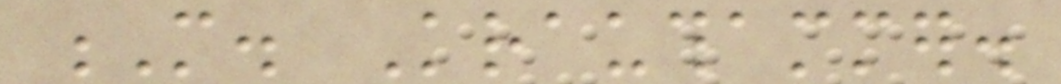M. Krauthammer.
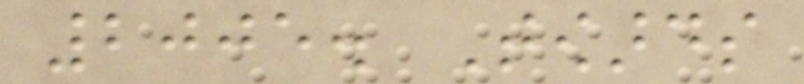2005. Towards
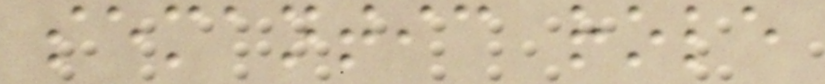semantic role
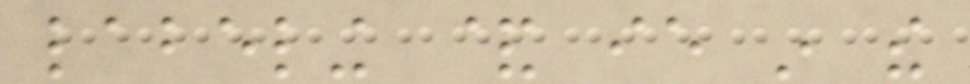labeling & ie in the
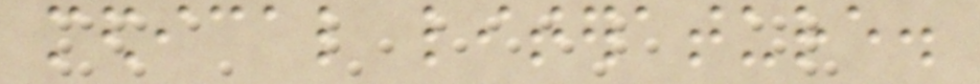medical literature.
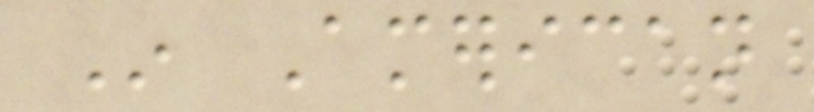In American
